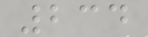234
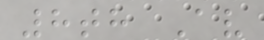8th Av
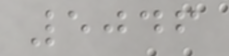5046
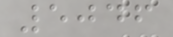5046
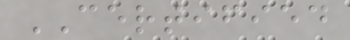CERTIFIED
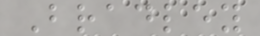Bradley
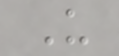U
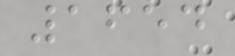1654
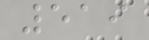519
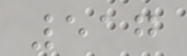517
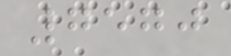7570
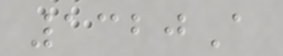1320A
